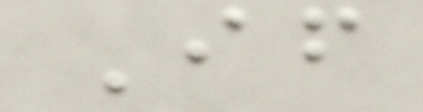If
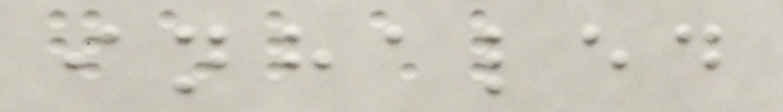inhaled
